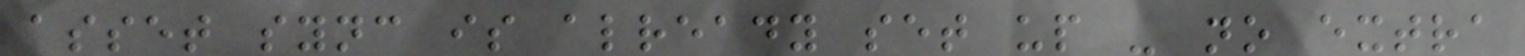asset sync is already set up - no extra
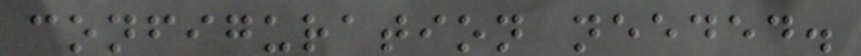configuration needed.
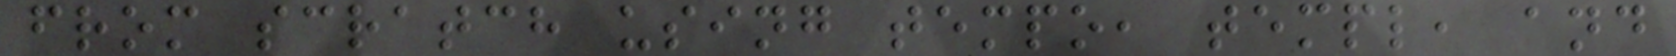from scratch using tempo, templ, and
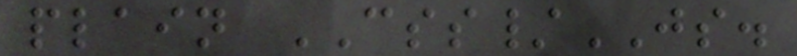plain CSS/JS.
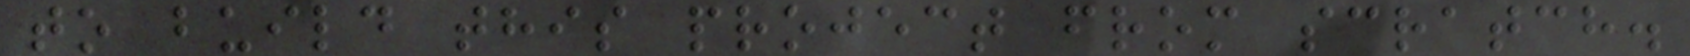to build this project from scratch.
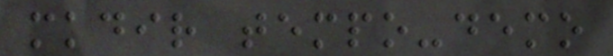mkdir tempo-demo
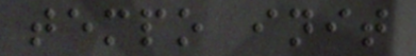tempo init
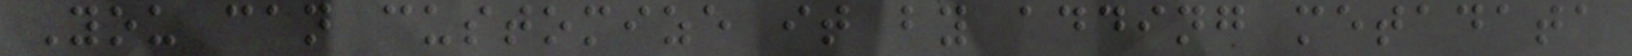You can customize it by adding metadata
